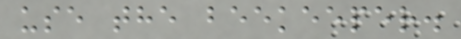use the beekeeper.
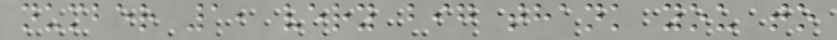number 1, very big thank you to
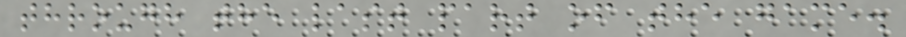through the last part of the game.
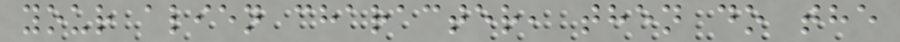your alien character, then do the
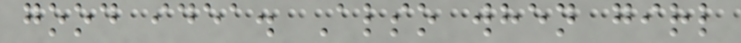good idea. Also when girl
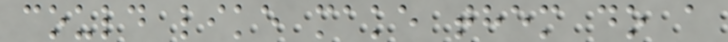could like make them do a
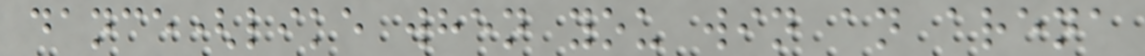dance(like when you win an arena
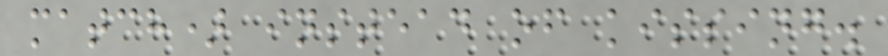match) instead of kissing.
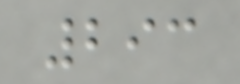293
